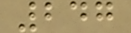247
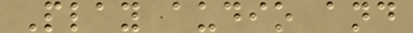Play audio and
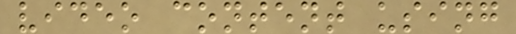video content using
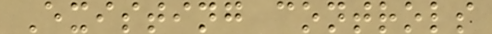Existing controls
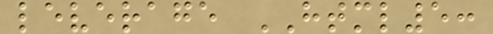leverage HTML5:
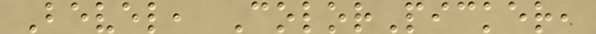Bevel, ColorPicker,
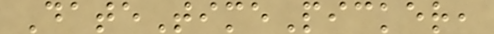DateTimePicker,
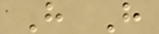H H
